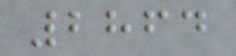2864
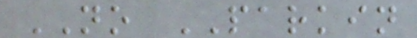NO PARKIN
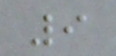9
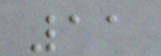11
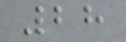28
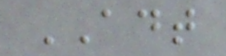ADT
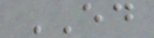ED
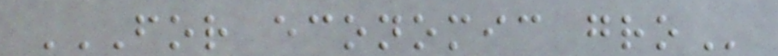FOR ECONOMIC GRO
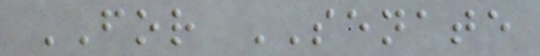FOR SENATE
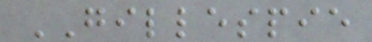GILLESPIE
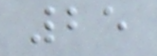25
